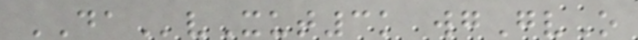DAvXut3k wgGvO
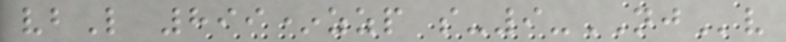vbL 899*zzp s-9-NJv
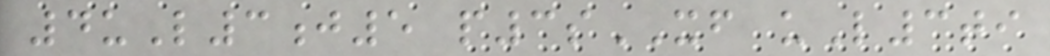4uL3j5 p3sXF uL3ti
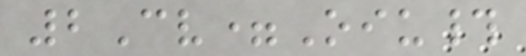2Cv=Oiu#
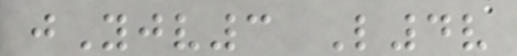jYjv3 L4v
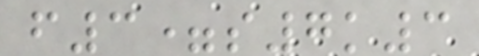f3=s7k3
